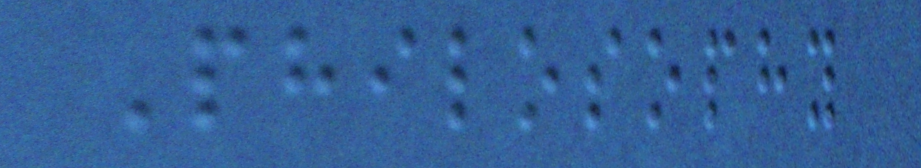Philosophy
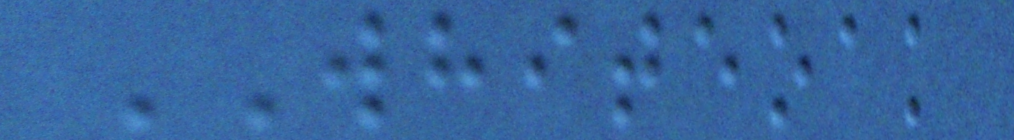WHITEOAK
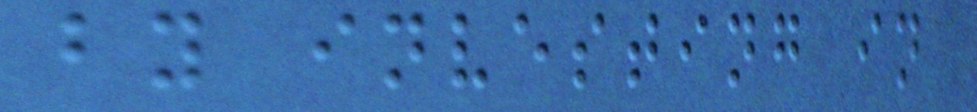by investing in
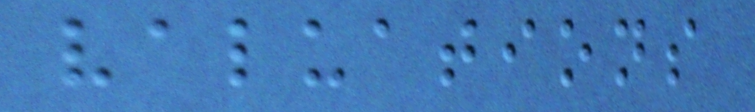valuations
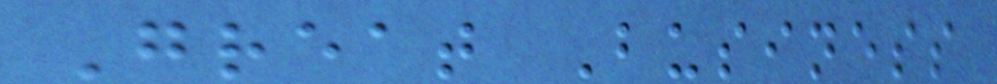Great Business
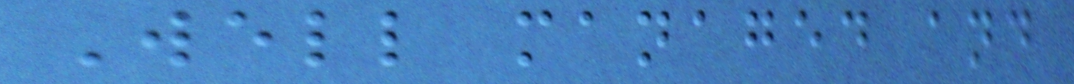Well managed and
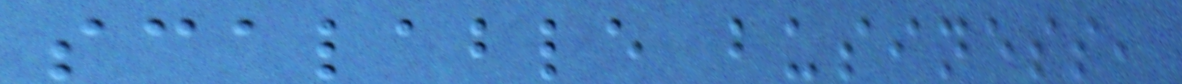scalable business,
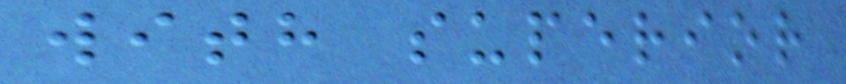with superior
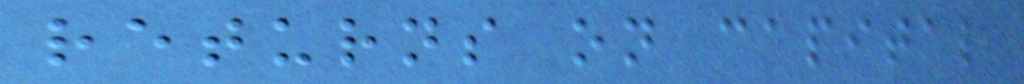returns on capital
